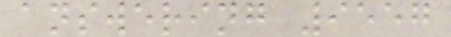answering 9557
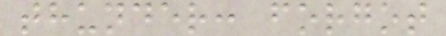thunder: forgot
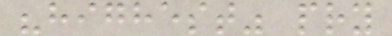"highest" pry
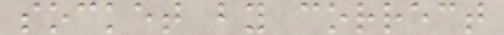socket by correct
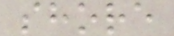shore
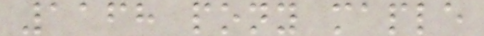1168 pony maple
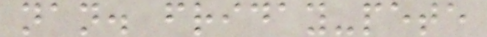nan. friday-pete
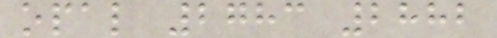opal 2783 2882
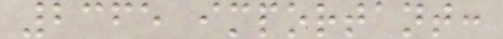2365 important:
